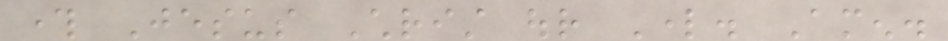through Jesus Christ our Lord. Amen.
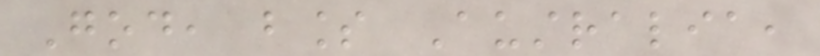God, bless Australia,
